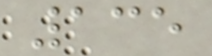135
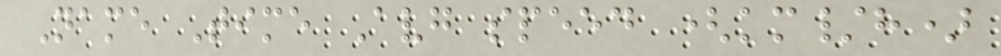Name Time Avg speed (km/h)
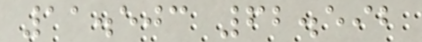11.503 62.592
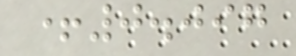+0.097
